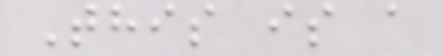This is a
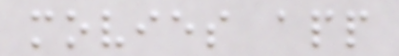movies app
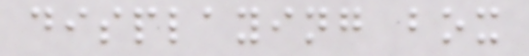displaying box
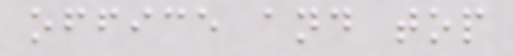office and top
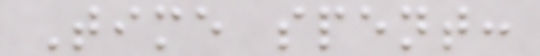Time spent:
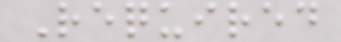Required
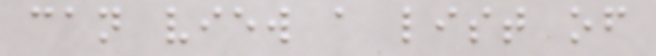can view a list of
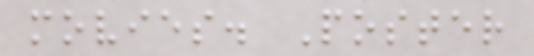movies. Poster
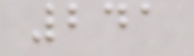241
